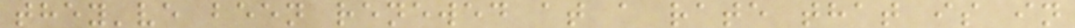they've been renewed at a rate that is in
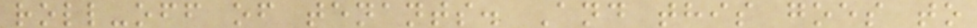roll-off of tenants. And this goes to
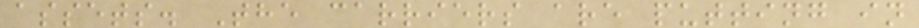assets. The carriers are putting in
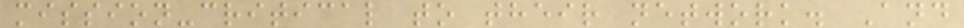mission-critical to their network. And
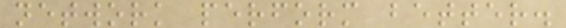network perform better.
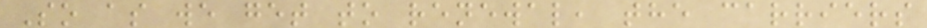So as we get to renewal, the carriers
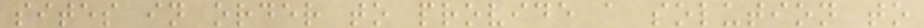sites in order to provide a solution to
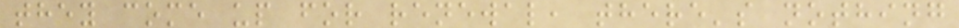they come up for renewal, there's nothing
